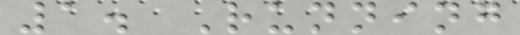1. Running
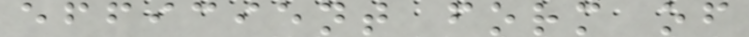efficient form of
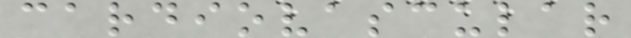cardiovascular
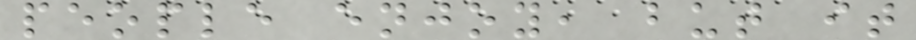people enjoy, but it
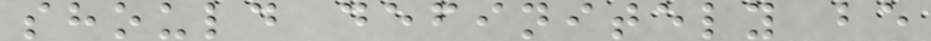should definitely be
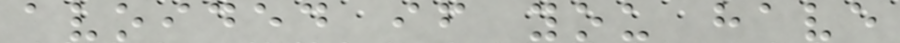avoided if you have
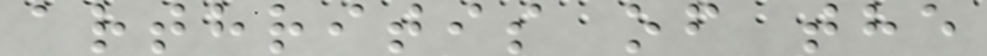arthritis of the
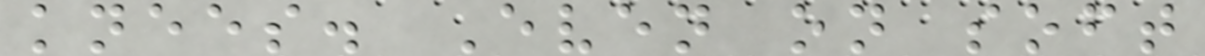knees. Even on soft
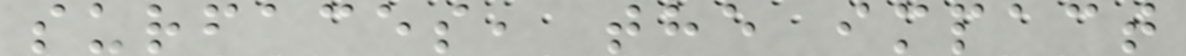surfaces, the impact
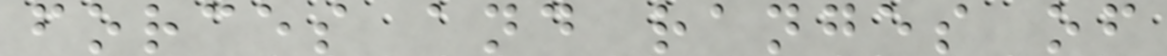forces and ranges of
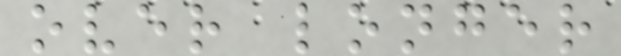over longer
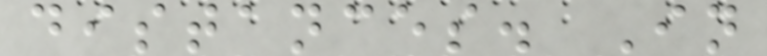distances. In
